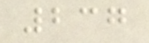237
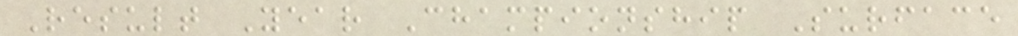Result Year Championship Surface
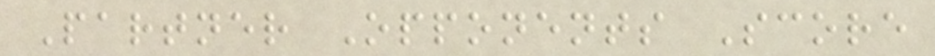Partner Opponents Score
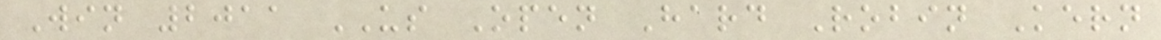Win 2011 US Open Hard Robin Kern
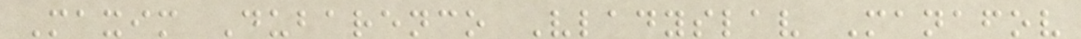Maxim Dubarenco Vladyslav Manafov
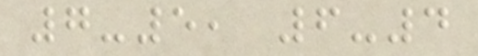7-5, 6-4
